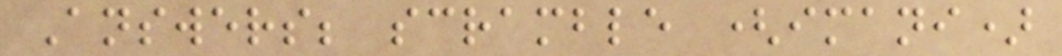Answers; scramble (imani)
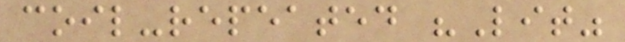coil-repeated "Lit"
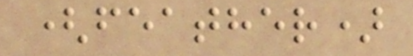(feather)
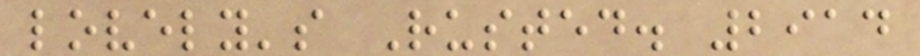lovely's Rusted. 2914
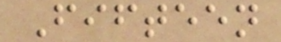Fifteen
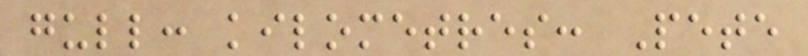gull: kilometres: Pete
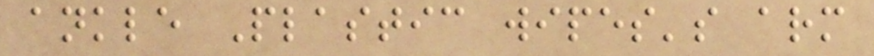ankle Plastic wipes's arm
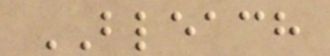BLEACH
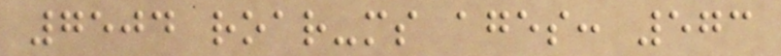7504 roar-ms ages: 573
